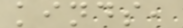kinds,
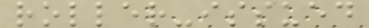roller-issued
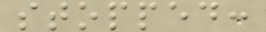stopped:
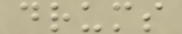drums
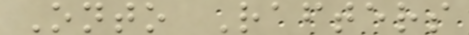Onto Rafters
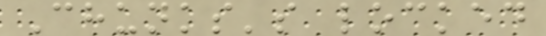Chunks's locked
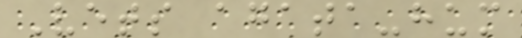Vets agata-hum
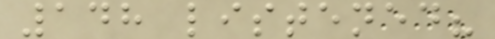148 listened?
